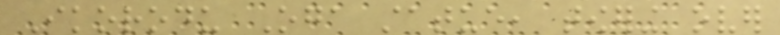Ikorodu Oga statue, towering over
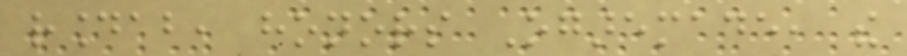roundabout, honors Ogaremade, the
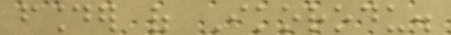founder of Ikorodu.
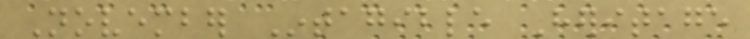November Intagible Heritage
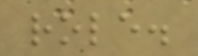role.
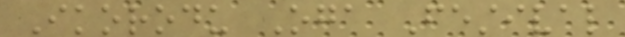Ikorodu Oga Festival
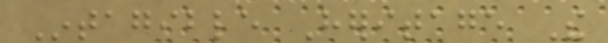Intagible Heritage The
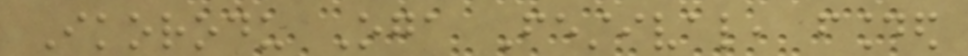Ikorodu Oga Festival, founded
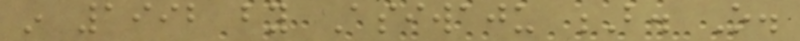in 1992 by Asiwaju B. O.
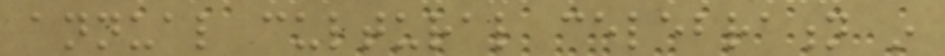annual cultural celebration in
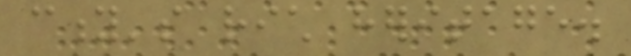city's rich heritage.
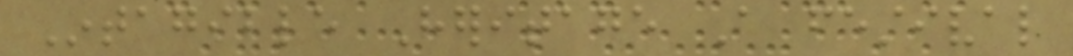Intagible Heritage A festival
